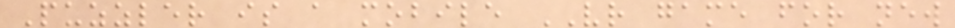Puzzler is a mobile VR game for new
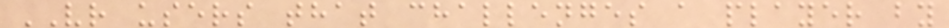VR users that challenges a player by
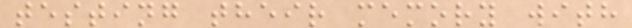testing their memory with
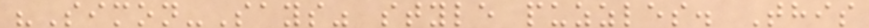"Simon-Says" style puzzles. This
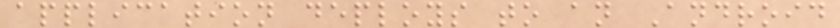application deploys to an Android
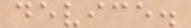device.
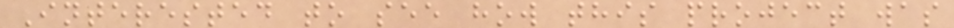Interested to see how this project was
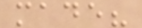made?
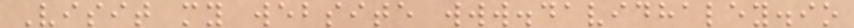Visit my website www.davidhaley.io
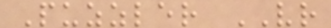Puzzler VR
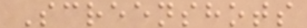Screenshots
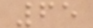65
